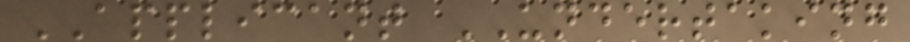APPLICANT UNDERTAKING
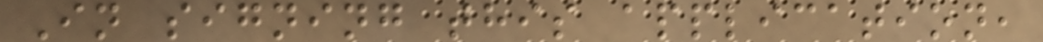In signing this application,
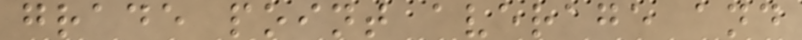grade point average and
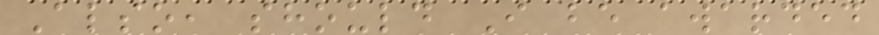Also, should I be awarded
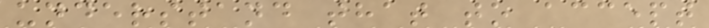understand that to accept
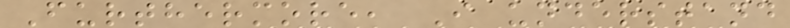Furthermore, I understand
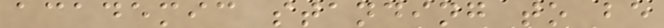academic standing to be
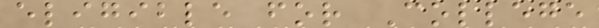eligible for College
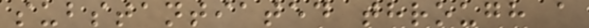substantiated through a
